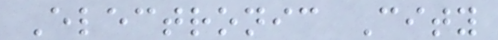Electronic City
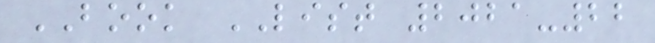BOOK LIST 2021-22
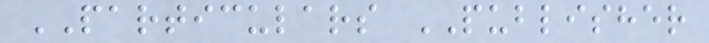PARTICULARS PUBLISHER
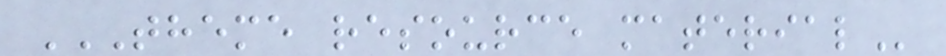THEME RESOURCE MATERIAL
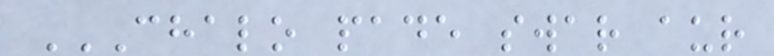CHALO PADE SWAR AUR
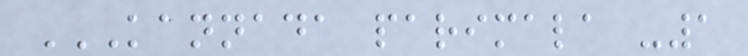KANNADA PARIMALA -1
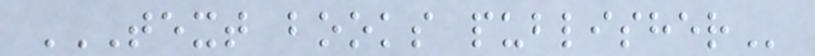TEXT BOOKS PUBLISHER
